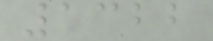1322
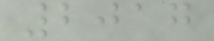2017
